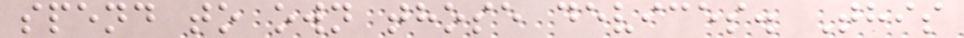spend to own those devices. This
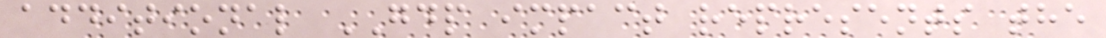additional GDP impact represents the
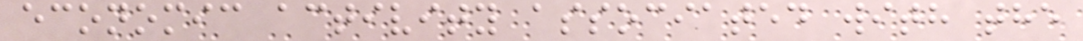economic activity associated with the
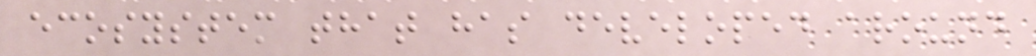ecosystem that has developed around
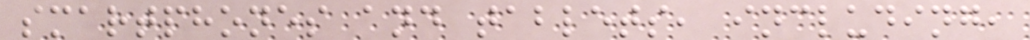smartphones and tablets, including,
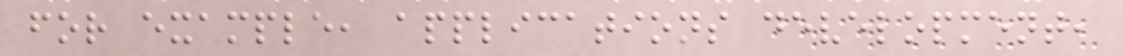for example, applications development,
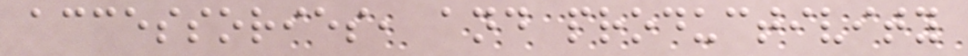accessories, and productivity
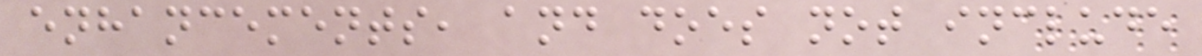enhancements, and does not include
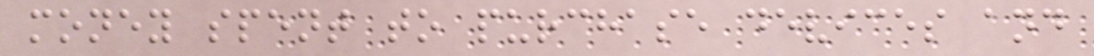money spent to purchase devices and
